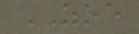ZOE
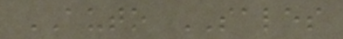AUTO SALES
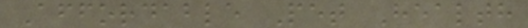Affordable Pet Health
